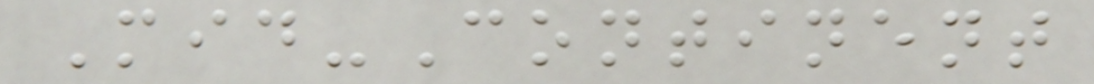Mid-Continent
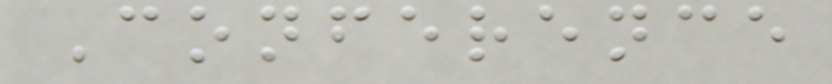Conference
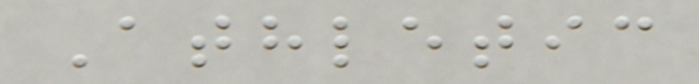Athletic
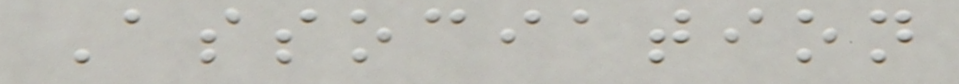Association
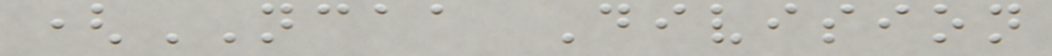(NCAA Division
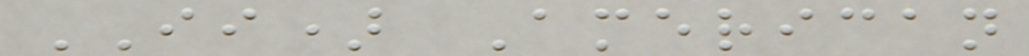II) American
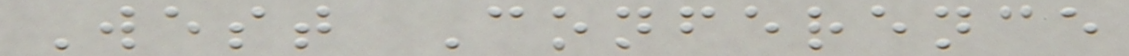West Conference
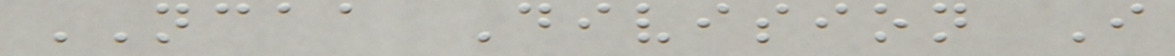NCAA Division I
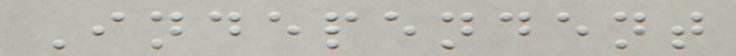Independent
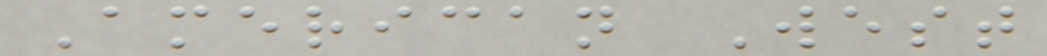American West
